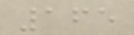165
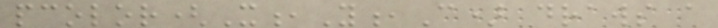pcolor(X,Y,C) draws a
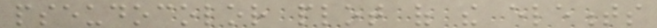pseudocolor plot of the elements
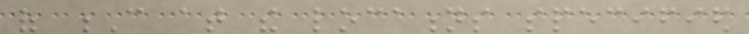of C at the locations specified
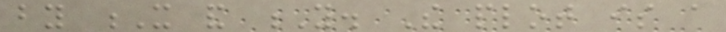by X and Y. The plot is a
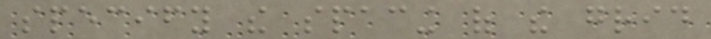specify the spacing of the grid
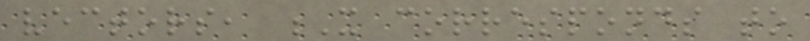vectors, X corresponds to
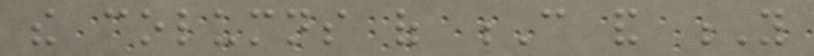the columns of C and Y
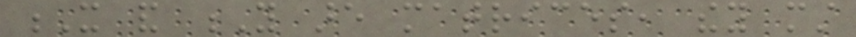X and Y are matrices, they must
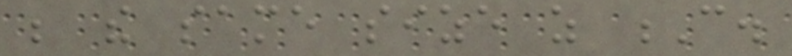be the same size as C.
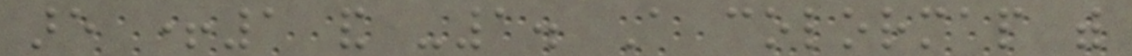are +1 and -1. A colormap with
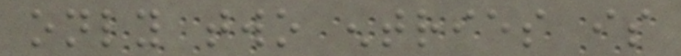only two entries is
